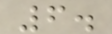6.
